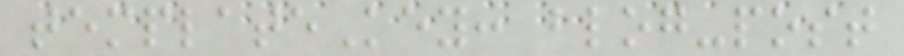templateKey: blog-post
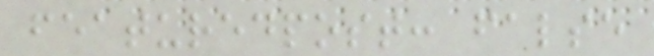featuredpost: false
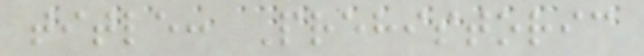title: Prehistoric
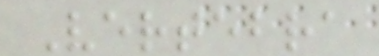Vertebra
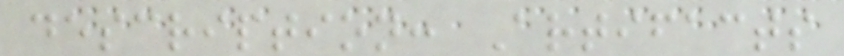description: Artifacts
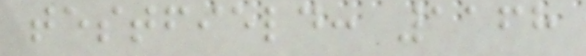testfield: 1168
